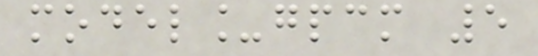model_gpcm 5
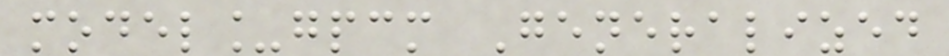model_gpcm Generalized
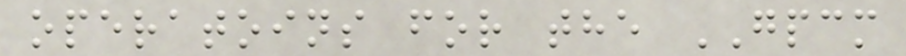operatoins for the GPCM
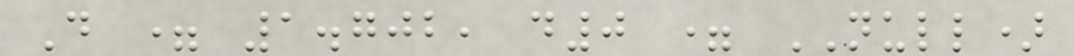D = 1.702, d0 = NULL)
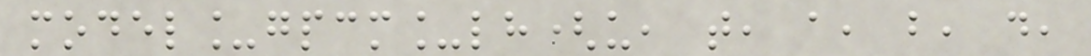model_gpcm_lh(u, t, a, b, d,
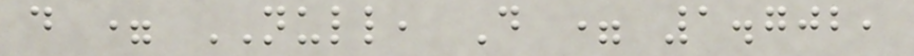d = NULL, D = 1.702,
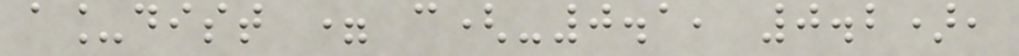a_dist = c(-0.1, 0.2),
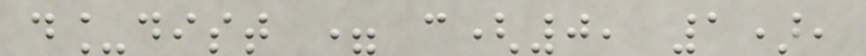d_dist = c(0, 1),
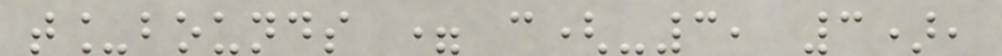t_bounds = c(-3, 3),
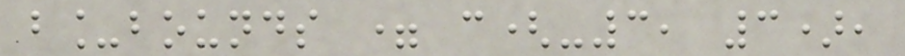b_bounds = c(-3, 3),
